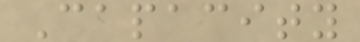Capacity
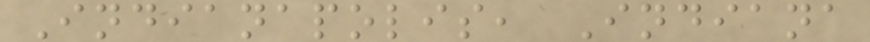Indianapolis, Indiana
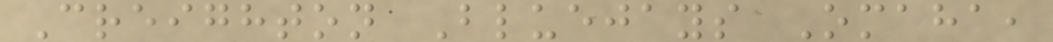Creighton Bluejays Omaha,
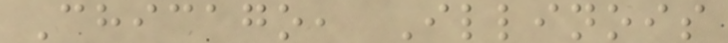Chicago, Illinois
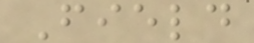Field
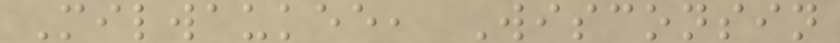Milwaukee, Wisconsin
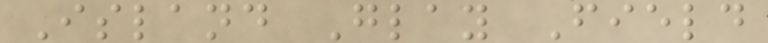Island Glay Field
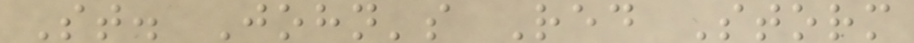St. John's Red Storm
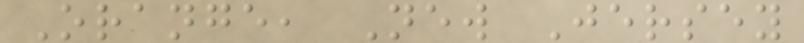Orange, New Jersey
